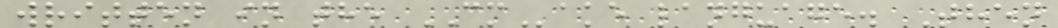written in the CMake language. Then
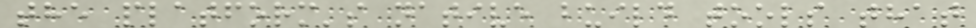the platform's native build tools that
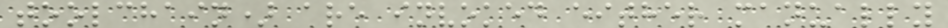toolchain) are invoked either manually
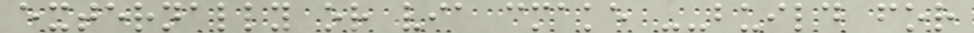externally or via cmake --build for
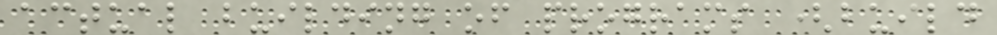actual building of programs (build
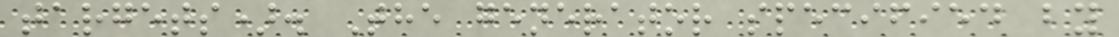targets). The generator specified by
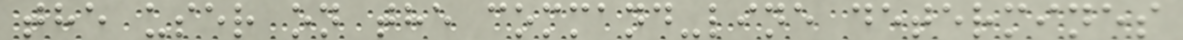the user on the command-line determines
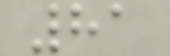81
